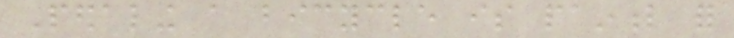Pedaling a bicycle is painful for
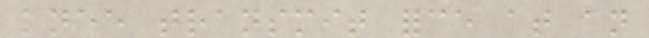knee transmit force at an
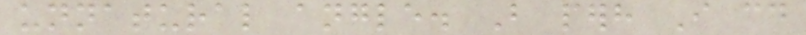unnatural angle. But perhaps I could
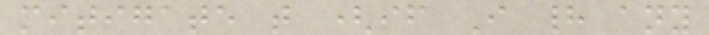mitigate that (if I had any
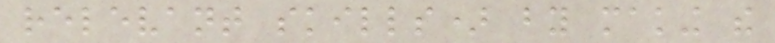relevant skills) by making the
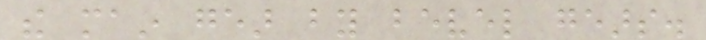the main gear by bevel gears.
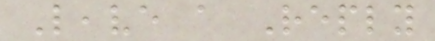Leave a Reply
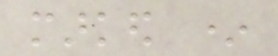marked *
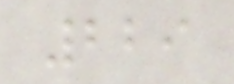229
